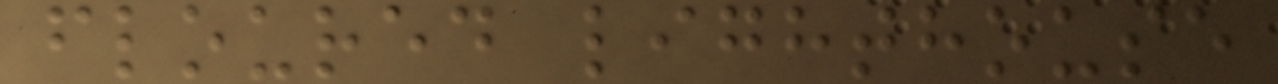floured lighthouse
